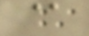@
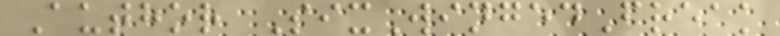Author SixWingedFreak
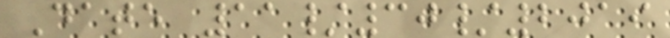Date 11/30/2019
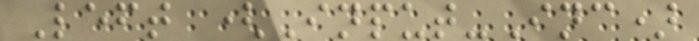Left (Input-Inc)
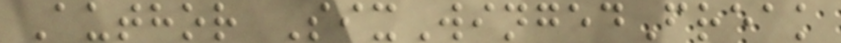Author SixWingedFreak
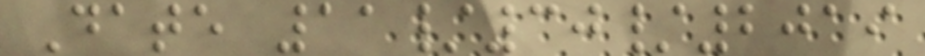Date 11/30/2019
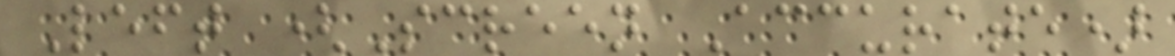Left (Screen Accurate)
